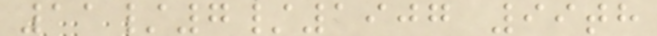11/7/1907 99th
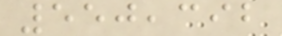550,392
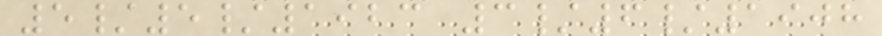5/5/1923 3/6/1908
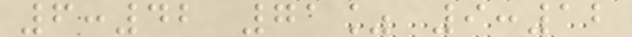6:42 71% 9:12
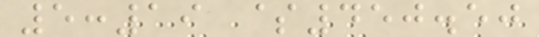5:19 $450.50
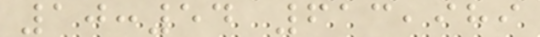10:54 613,989
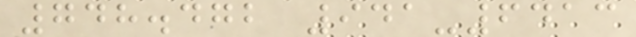748.472 941-6413
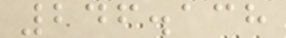246.138
